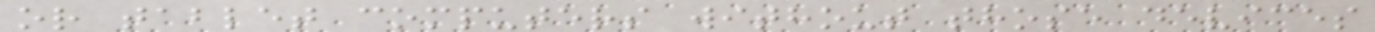or tablet computers without those devices
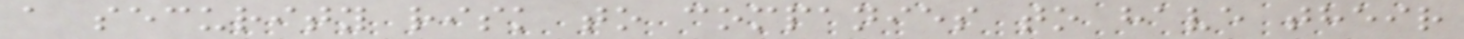a security risk to companies to have their
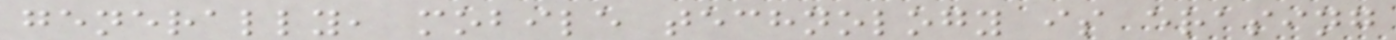generally, mobile technology is erasing
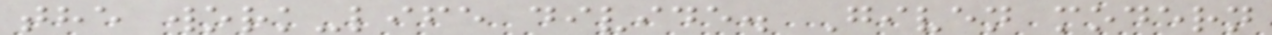the work-life divide. Given modern
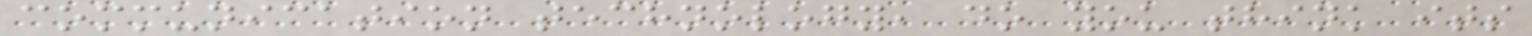communication technology, do you think its
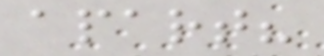apart?
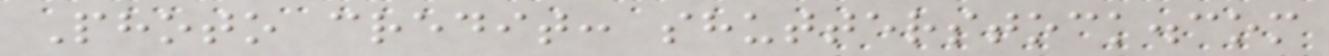Photo credit: shutterstock.com
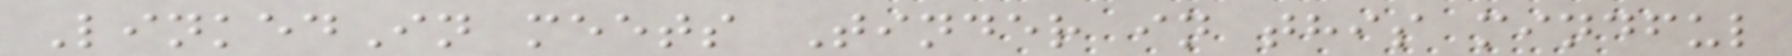LinkedIn meets Tinder in this mindful
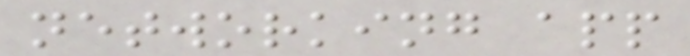networking app
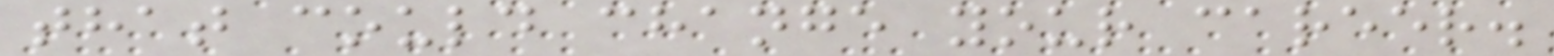that could change your career.
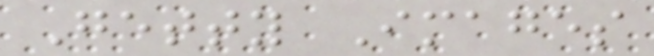Getty Images
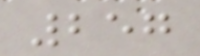257
